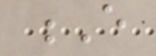E
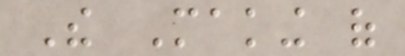The Making of
